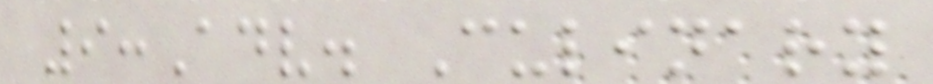9:Adv. Culinary
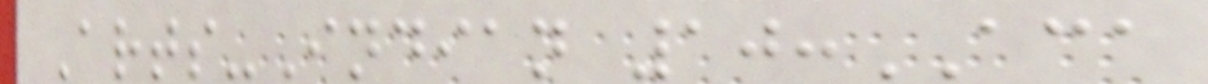Arts-Indian 10:ACA
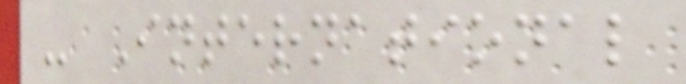- International
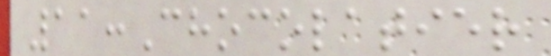11:Chocolatier
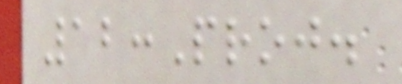12:Proj.
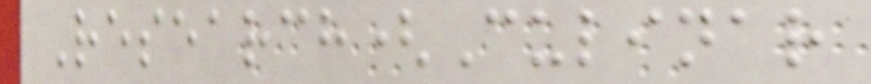Research(Culinar
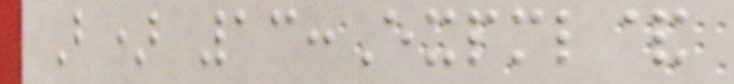B) 13:Expml&
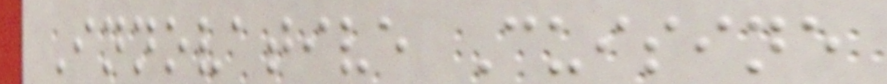Innovative Cuisine
